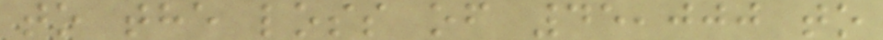to the loss of 45,000 to
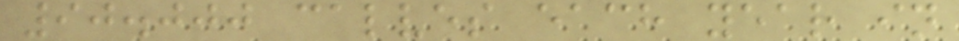90.000 calves each year in
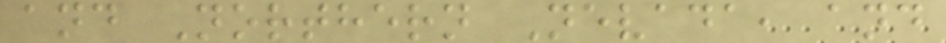and Northern Nevada, and
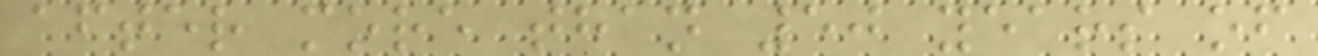after more than 50 years of
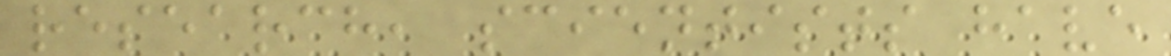research, scientists have
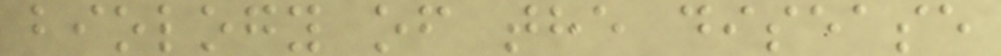biology of the disease
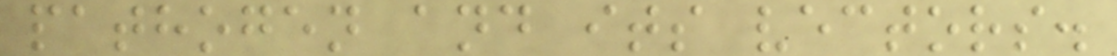pathogen and its vectors.
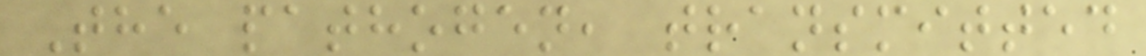The pathogen, transmitted
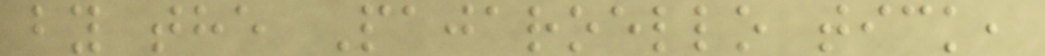by the Pajaroello tick,
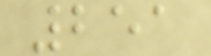251
